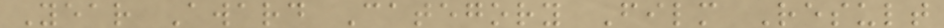Year Award Category Film Result
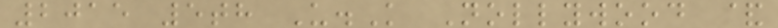2015 5th U.K Nollywood &
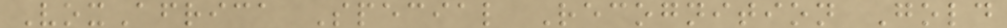VoxAfrica Special Recognition Gold
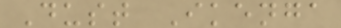Dust Ikenga
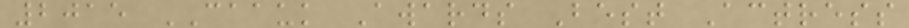2015 CAAUK Awards Best Actress
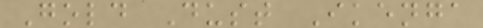Gold Dust Ikenga
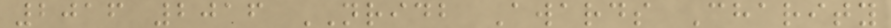2016 2016 NRIDB Awards Charity
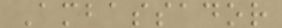Ambassador
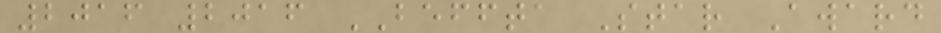2016 2016 BEFFTA Star Award
